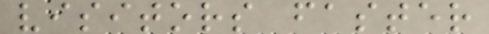visitors faster
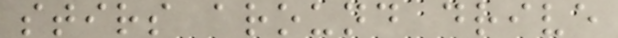stirs around drive
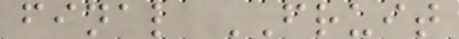final FRUIT
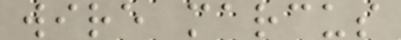wire marcus
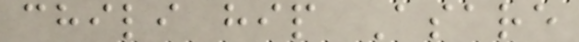chili hip Asare
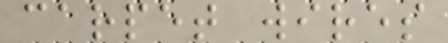carpet wires
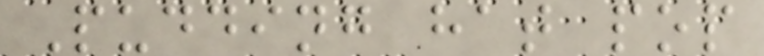Pudding hat pop
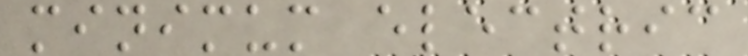minimum electric
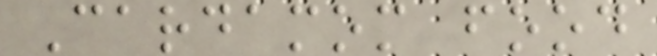Cardamom food
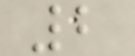2
